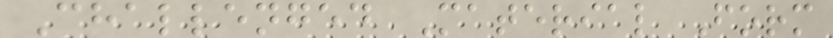Challenged Material Form
